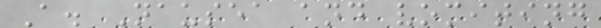A. Nausea and vomiting
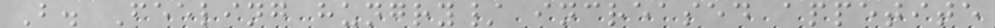B. Feeling hungry/ increased appetite
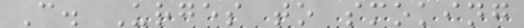C. Urges to smoking
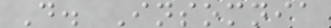D. Insomnia
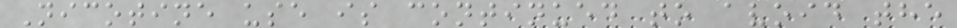Nicotine use is continued to avoid the
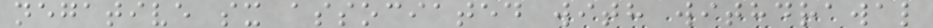negative sx associated with withdrawal
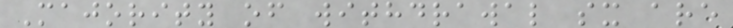Majority of withdrawal sx are
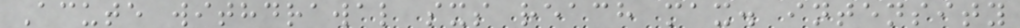Acute withdrawal sxs reach max. intensity
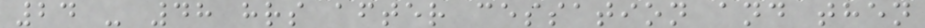24 - 48 hrs after cessation and then
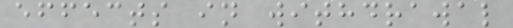effects in withdrawal
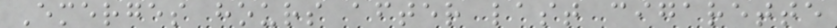Emerges hours after last cigarette
